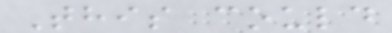This could
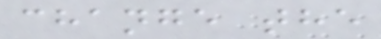change the
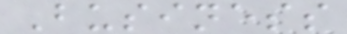Business
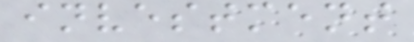investment
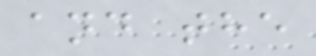and the
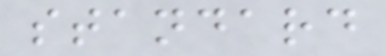standard
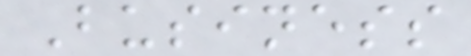Business
